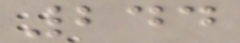244
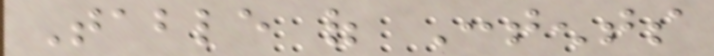Table of Contents
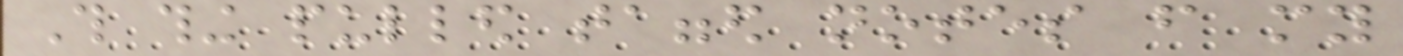This thing pulled tagged notes from my
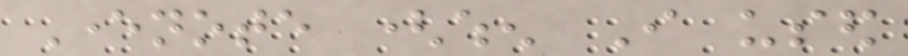Evernote (when I used
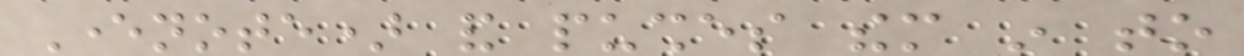Evernote) and pushes them in to
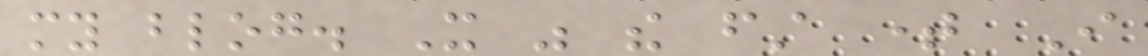my blog. It was the first time I
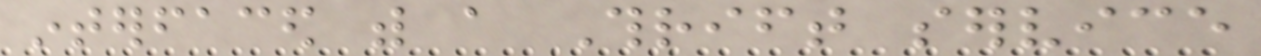interfaced with a Thrift service
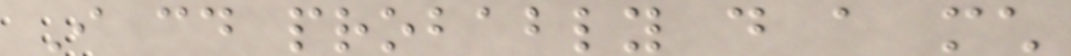I could probably do a much
